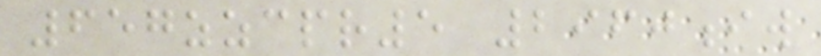657zzcpr5 2960iw
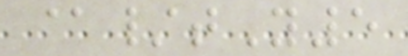@/tY5
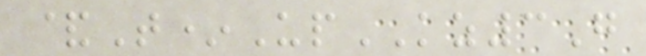&T*UpKZ3G
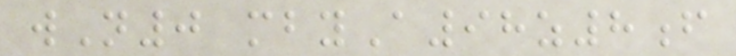wN0 mbyA98z8f
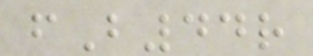fB44r
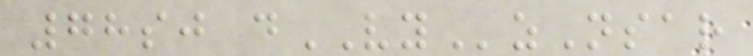78sj dVYzNsar
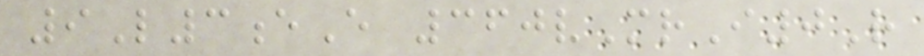9L3eE 360vMrI0R
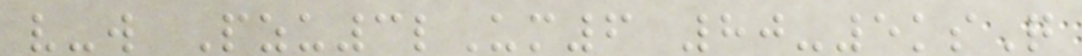v-w Pzu3lUm6 80-5ksQ
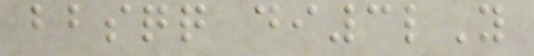bbsqq di3lY
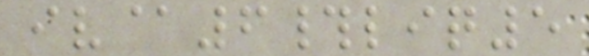iv@6#liq5
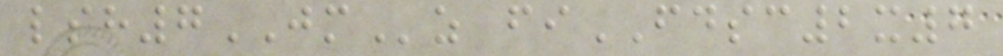lsh7JMz fiFDSC2x7
